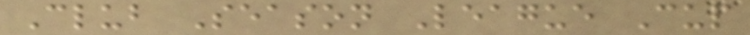Club Season League Cup
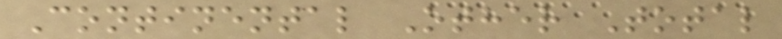Continental Other Total
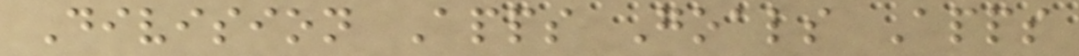Division Apps Goals Apps
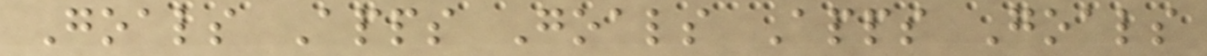Goals Apps Goals Apps Goals
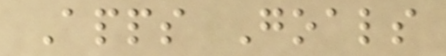Apps Goals
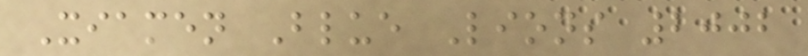Xiamen Blue Lions 2002
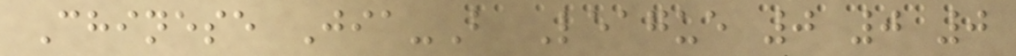Chinese Jia-B League 0 0 0
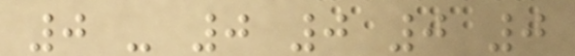0 - 0 0 0 0
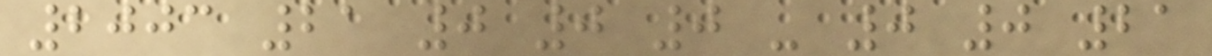2003 21 0 0 0 - 0 0 21
